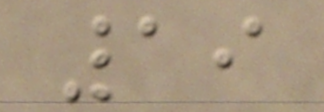19
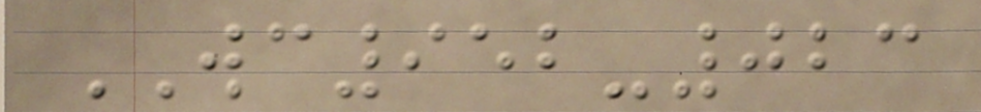WC952-023
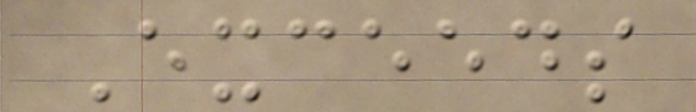Exceeds
